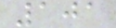101
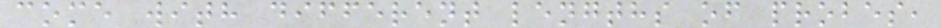come with different lengths of probes,
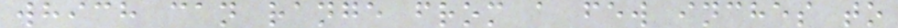which can range from a few inches to
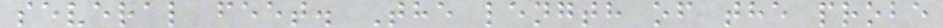several feet. The length of the probe
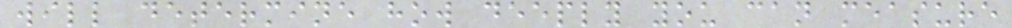will determine how deeply you can measure
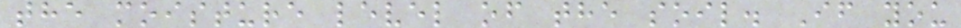the moisture level of the soil. If you
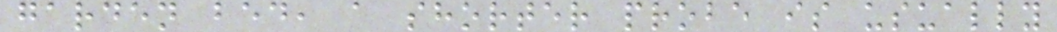garden bed, a shorter probe is usually
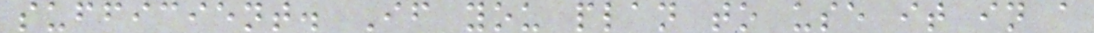sufficient. If you plan to use it in a
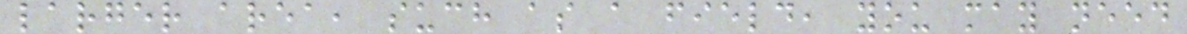larger area, such as a field, you may need
